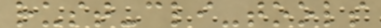rust-cli-tools
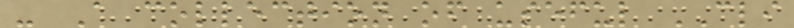- A collection of useful CLI
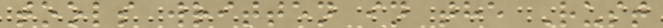tools written in the Rust
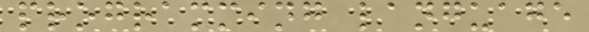programming language
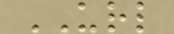URL
